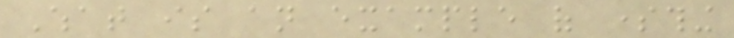What is an example of something
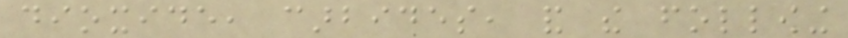dioxide, carbides, and the following
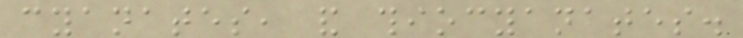cyanates, and thiocyanates.
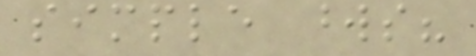simple words?
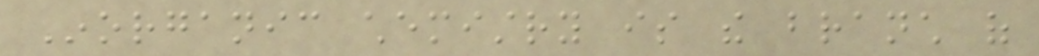Inorganic chemistry is the branch of
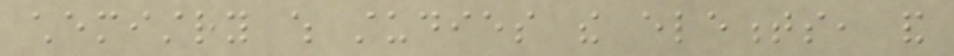chemistry which studies the elements, and
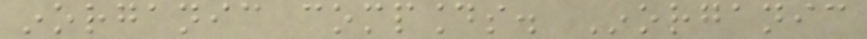inorganic compounds. Inorganic
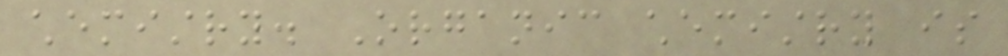chemistry. Organic chemistry is
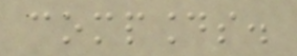compounds.
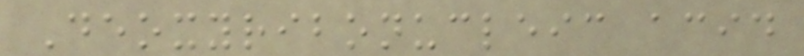Deoxyribonucleic acid
